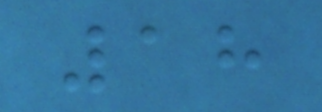18
